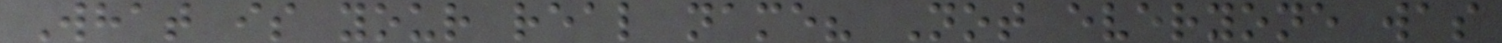What is your real name? Not everyone was
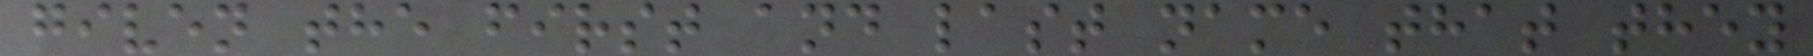given the first and last name that they
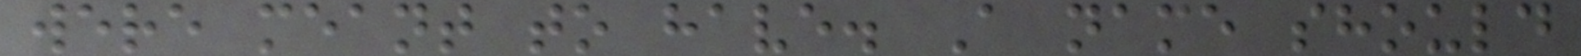were meant to have. A name should
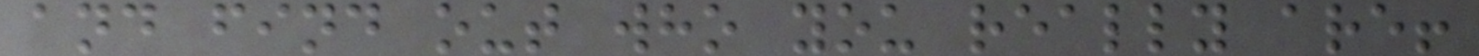and find out who you really are!
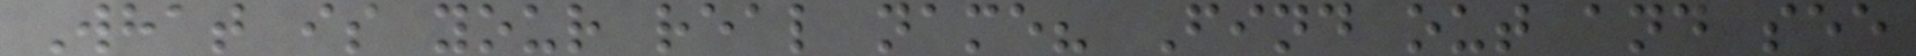What is your real name? Find out and see
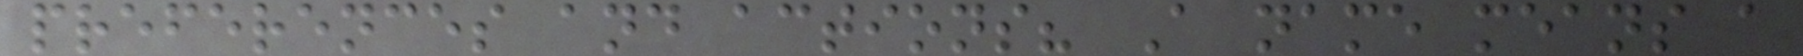preferences and actions? A name means a
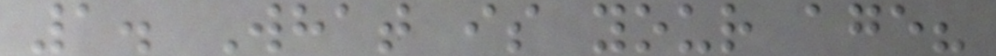1. What is your age?
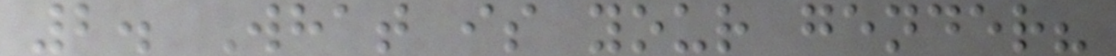2. What is your gender?
